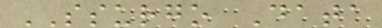SSURGO Data
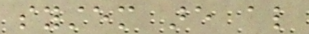system are also
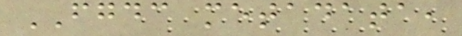FGDC metadata,
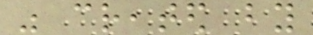was created by
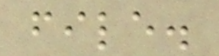file.
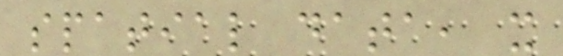spatial data, it
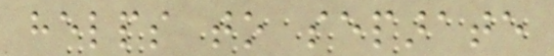helps to separate
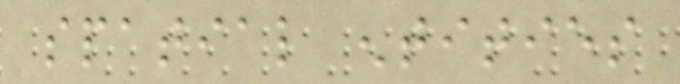spatial entities
